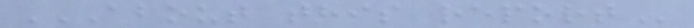ABOUT THIS REPORT
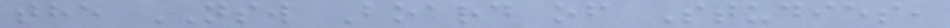the NSW Board of Studies,
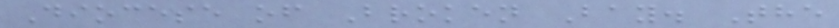Diocese of Broken Bay. The
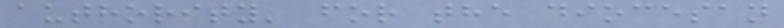authority' for the diocesan
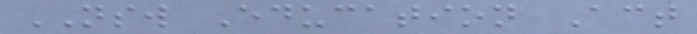NSW Education Act
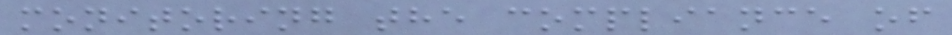monitoring the compliance of
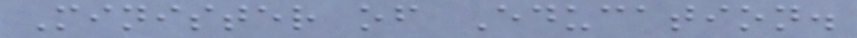Minister of Education.
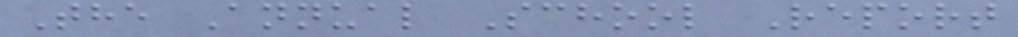The Annual School Report
